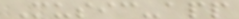Music-app
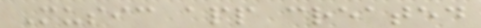Music app created
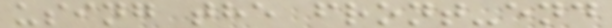using the front-end
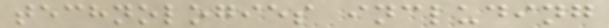technologies including
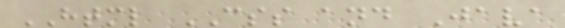HTML CSS and Java
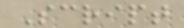Script
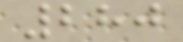280
